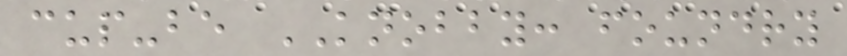cup-be KNOBBY: foundry
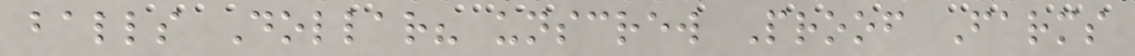balls Dollar? unscrew Proof Farms
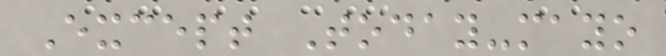Except Today-mayo
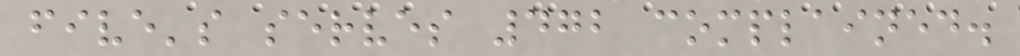five's serves 472 complained.
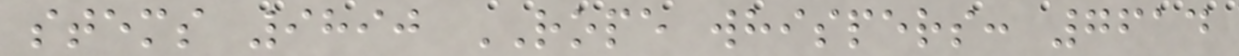stems 9890 ROPE whispers: 7614
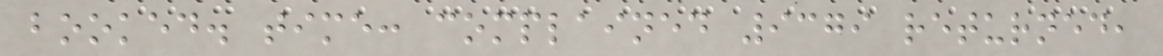booked. time: complained 9379 returned,
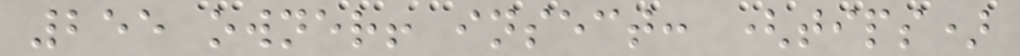255 owner! insect: (tips)
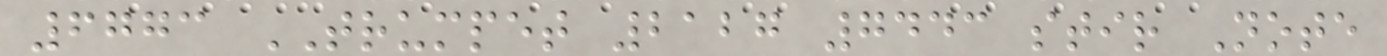6773 TRUMPET 2127 7443 stir Note
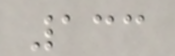133
